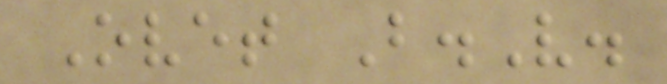Ovet B.V.
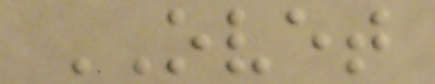OVET
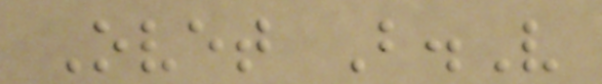Ovet B.V
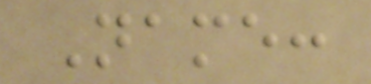Name:
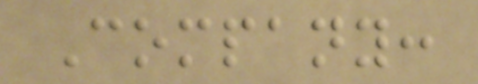Company:
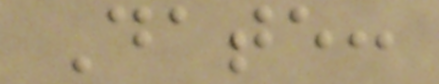Date:
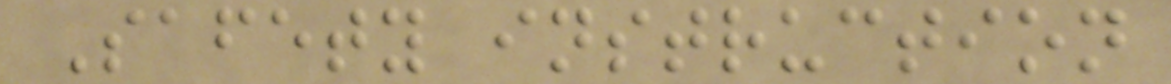Safety instruction
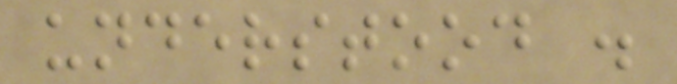understood .
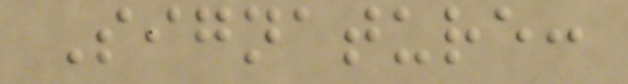Signature:
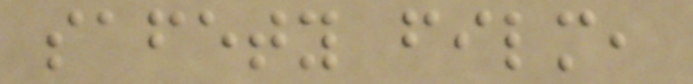safety film,
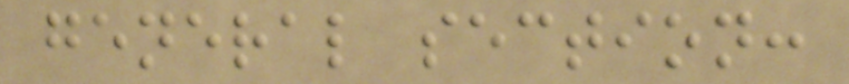general section:
